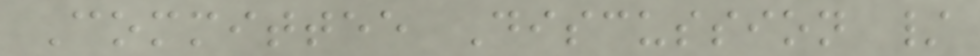Committee Discussion /
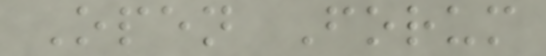Open Forum
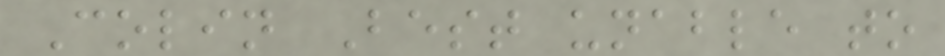Colin Best unable to
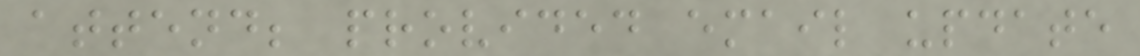attend; provided email update
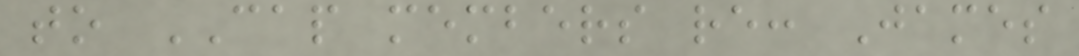to CAP members re: James
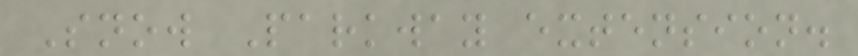Snow Parkway extension.
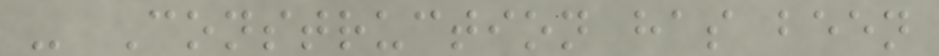- Construction has been
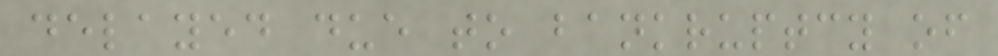delayed due to bankruptcy of
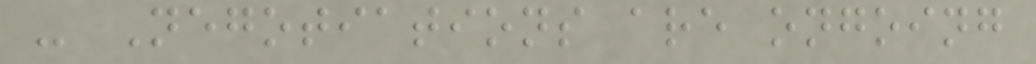- Negotiations are ongoing
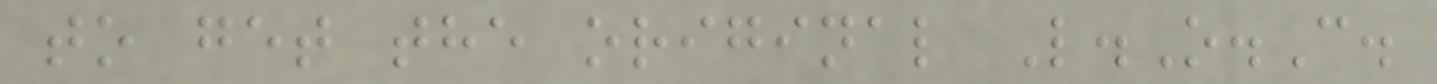to get the original L.O.C.
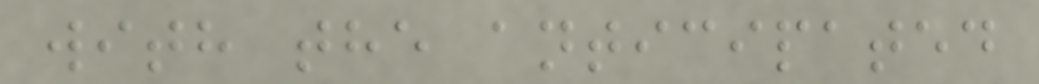with the anticipated
